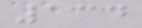134
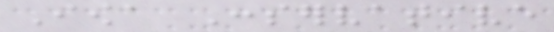Iowa Conservative
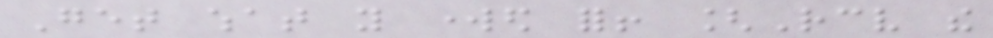Get what you worked for! [Receive the
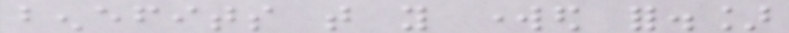benefits that you worked for.]
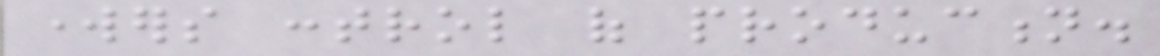workers control of production.
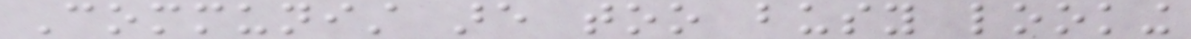Communist are too busy looking
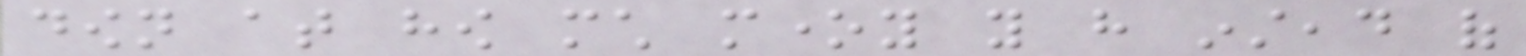down at how much money you have instead of
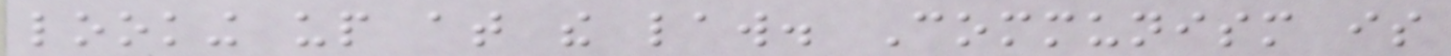looking up at the law. Communism is
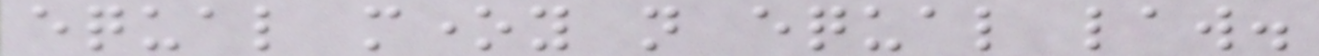equal money not equal law.
